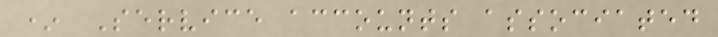* Service accounts associated
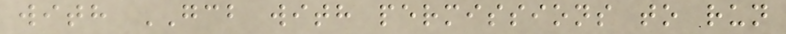with GCB with permissions to run
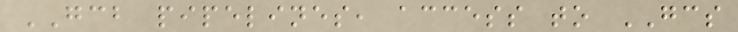GCB pipelines, access to GCS
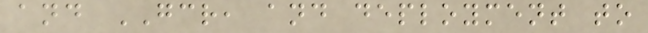and GCR, and deployment to
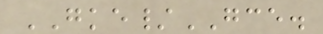GKE/GCE.
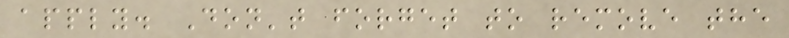apply. Don't forget to remove the
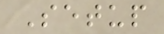Setup
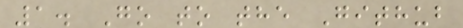1. Go to the Github
